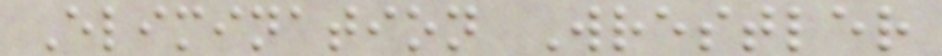Elimination Wrestler
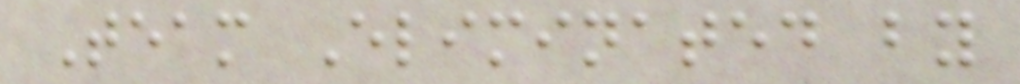Team Eliminated by
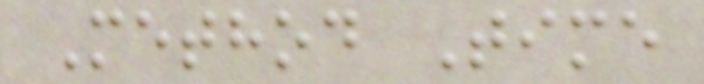Method Time
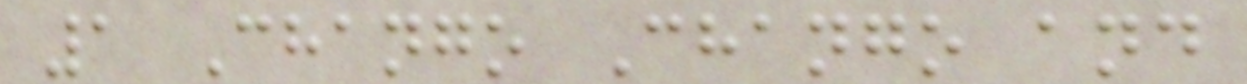1 Chango Chango and
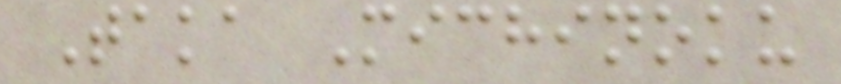Taka Michinoku
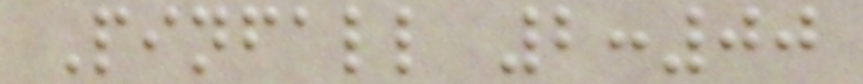Pinfall 2:00
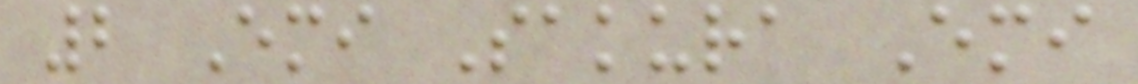2 Emi Sakura Emi
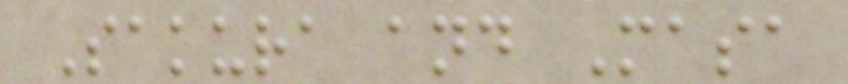Sakura and Masa
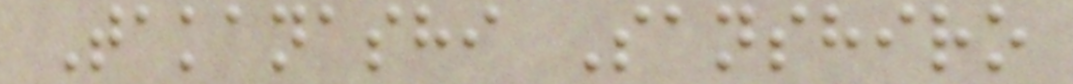Takanashi Sanshiro
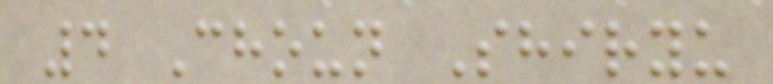4 Choun Shiryu
